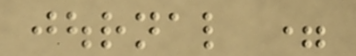journal =
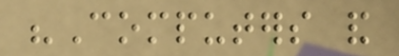"Computers and
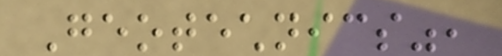Geotechnics",
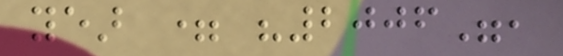year = "2006",
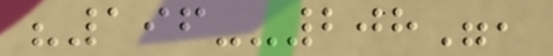"196--208",
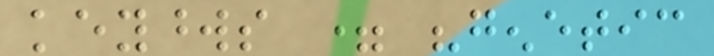keywords = "genetic
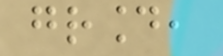ground,
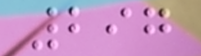297
